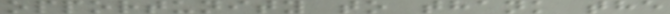opportunity to thank the
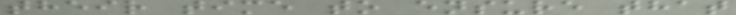their time to ensure that
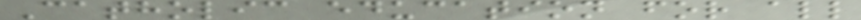Catholic education for all
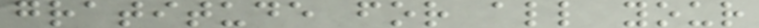gratitude for all your
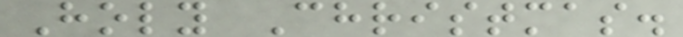Holy Christmas.
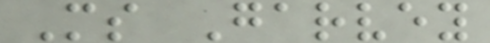Ms Garvey
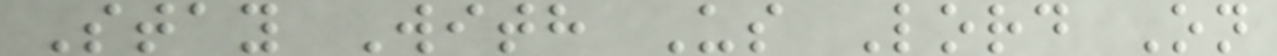Stay With Us Lord On
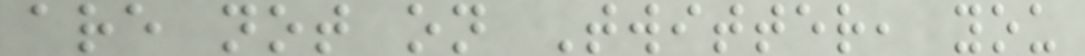are not on Twitter, you
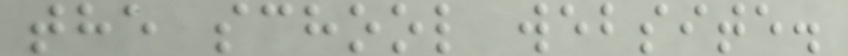the school website.
